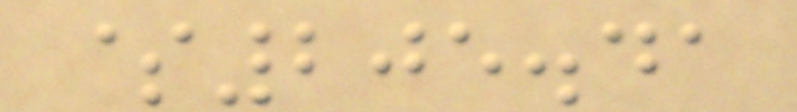$205.41
